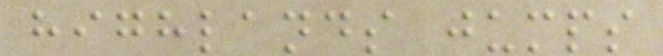highlands jumps
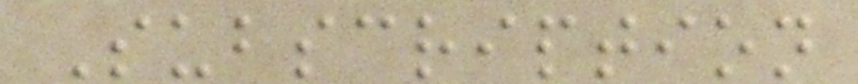Subscription
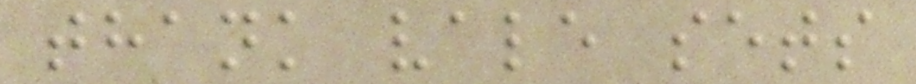thank vale sets
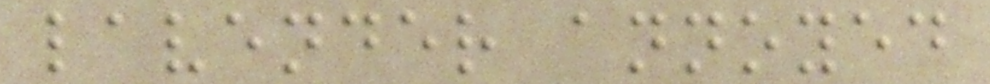lavender annoyed
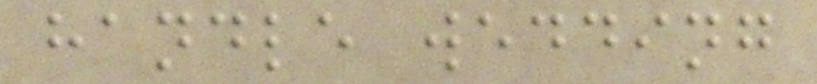handle wedding
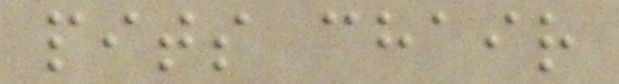pits chair
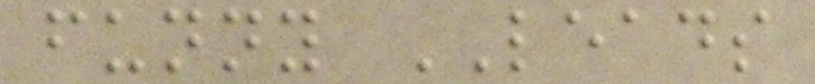funny LEADS
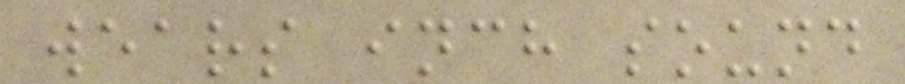wears inch sound
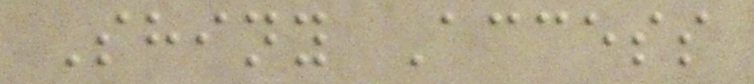Shiny Access
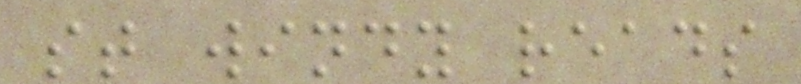st windy reads
